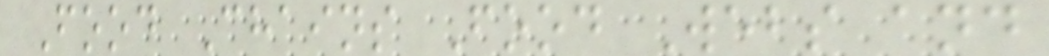Food Chains Food Webs and
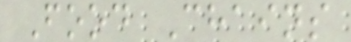Food Chains
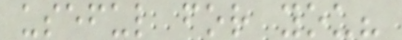useful for you?
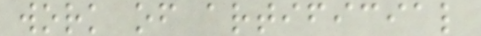work of artificial
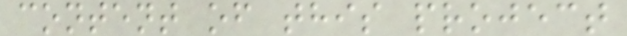content of this project
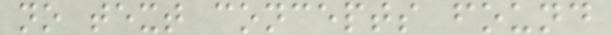no text concepts found
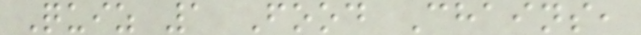Quiz 1 Food Chains,
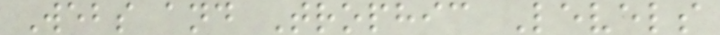Webs and Trophic Levels
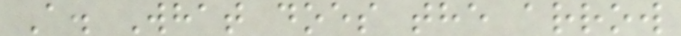A. What does the arrow
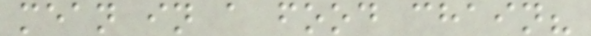mean in a food chain?
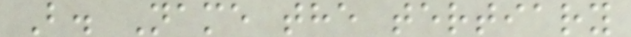B. Name the tertiary
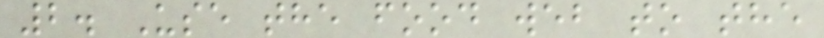2. Use the food web to the
